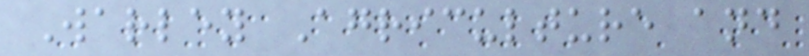Warley Agriculture and
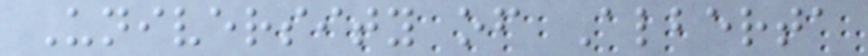University of Alberta
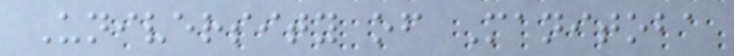University of Manitoba
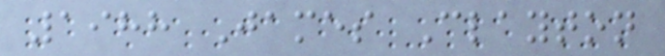1988 James Clayton
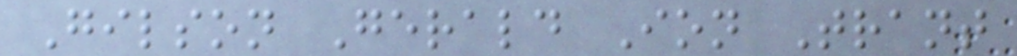Gilson Gerald Ion Trant
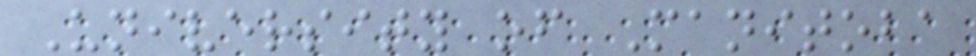University of Manitoba
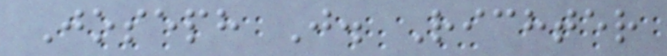Joseph J. Richter
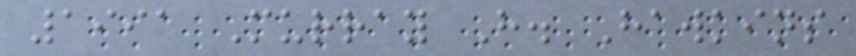1991 Murray H. Hawkins
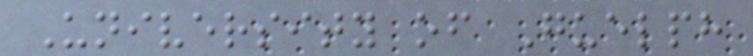University of Guelph
